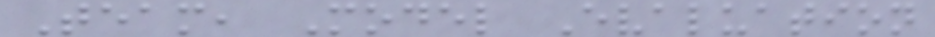Team, Model Evaluation
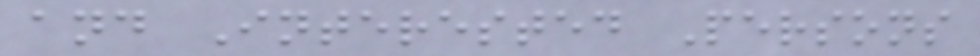and Interested Persons
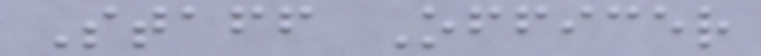Staff Officer
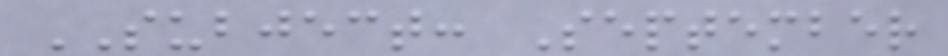SUBJECT: September
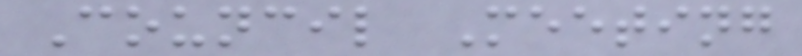Council Meeting
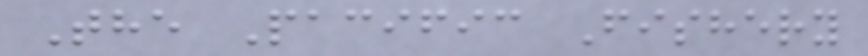The Pacific Fishery
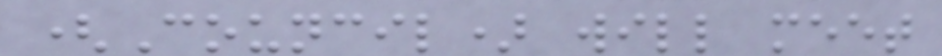(Council) will meet
